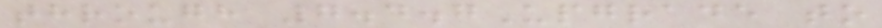through 7.4.7Upgrade to
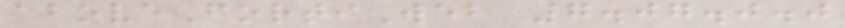aboveFortiWeb 7.07.0.0
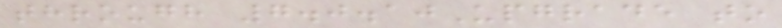through 7.0.10Upgrade to
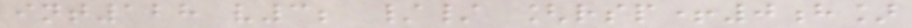int128 v3; // [rsp+0h]
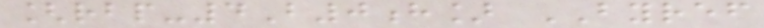[rbp-4B0h] BYREF
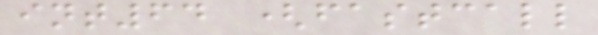int64 (fastcall
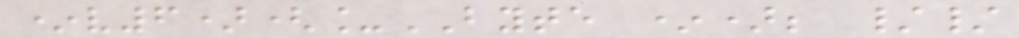*v6)(_BYTE *); //
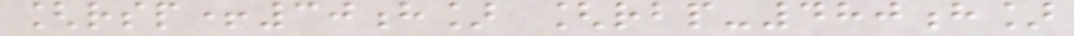[rsp+30h] [rbp-480h]
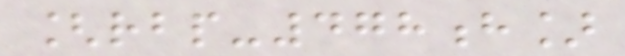[rbp-478h]
